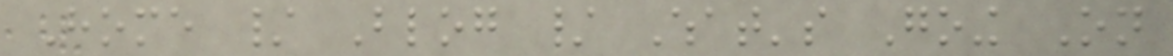Home / Blog / What's Going On
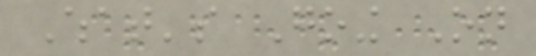What's Going On
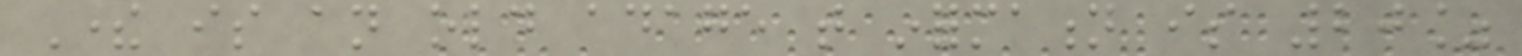There is an old adage that information is 20%
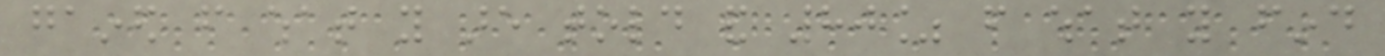gained from what you are told and 80% from what you find
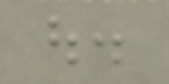out.
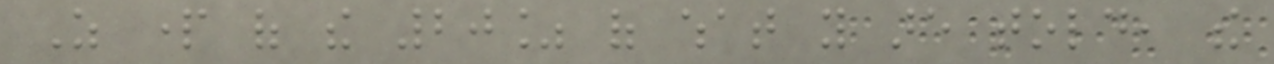As part of the 20% of what you are told, the
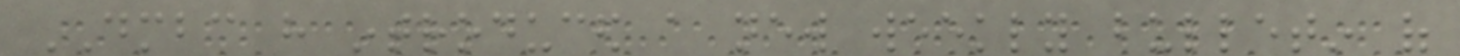DMBC have introduced a new weekly bulletin of
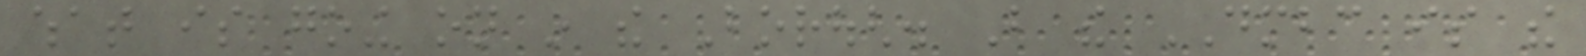what is going on in the Borough. But the DMBC is the
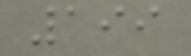199
